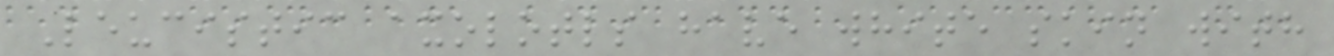Leucistic axolotls have white skin with
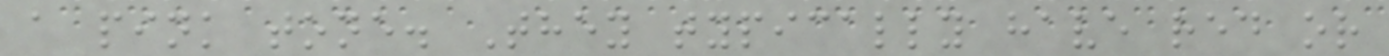a pink tone. They typically have red or
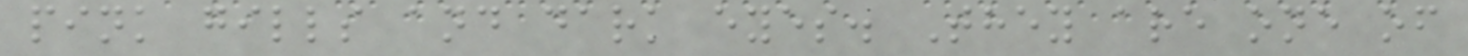pink gills and dark eyes. They are one of
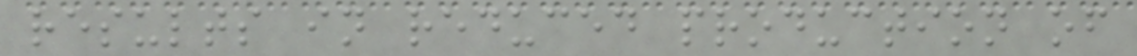results in reduced production of
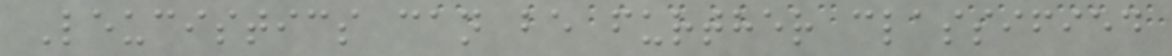Leucistics can be further classified
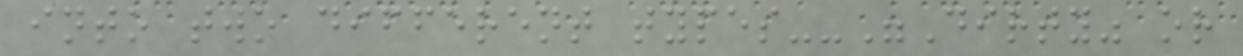into two different types--"Dirty" or
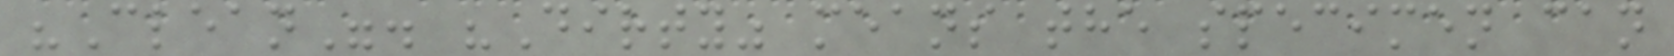"Clean". "Dirty" means the specimen can
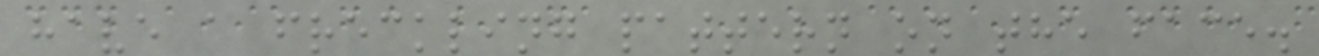have a freckling pattern on the face.
